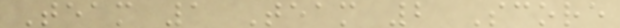Team 1 Team 2 Score
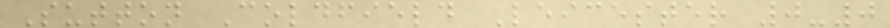Sutton Coldfield Leicester 0-0
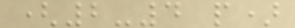(2-4 p)
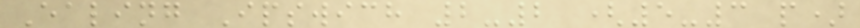Ealing Ipswich 2-2 (5-3 p)
